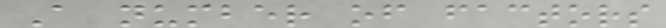A number of factors
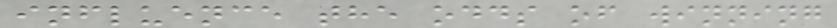influence the odds of winning
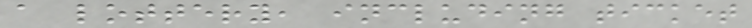a lottery, including ticket
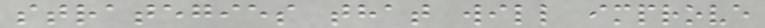strategies that will improve
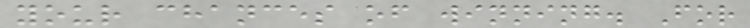your chances of winning. For
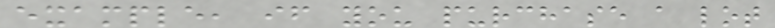example, if you purchase a lot
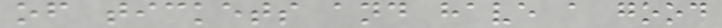of tickets and have a good
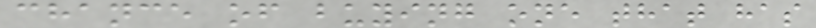chance of buying one that has
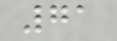71
